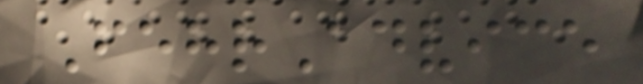FehrAdvice
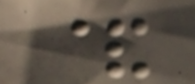&
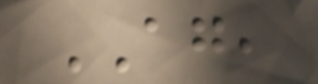AG,
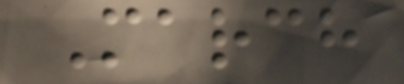March
